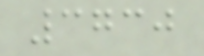3730
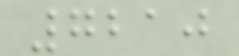7210
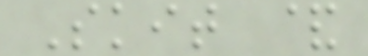Skit &
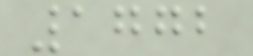1772
